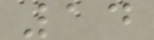14
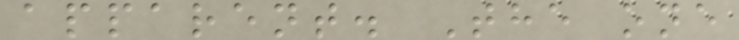apparent. The one
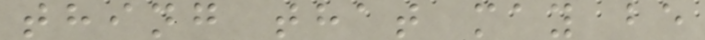thing that may be
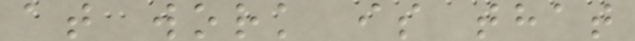at work is that
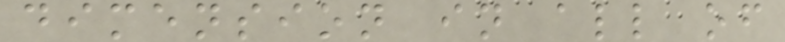dimension in all of
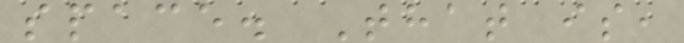space. That is,
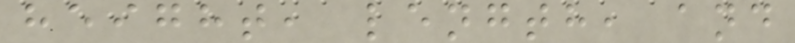height, length, and
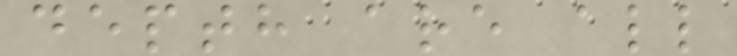depth are all
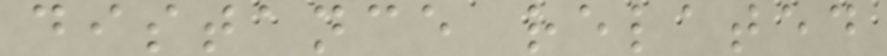distance related
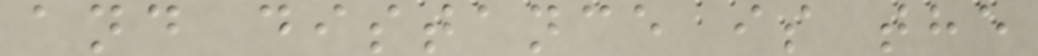and distance is the
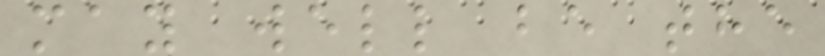may well be the
